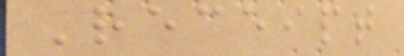Receipt
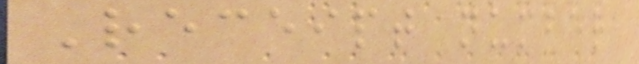Receipt number
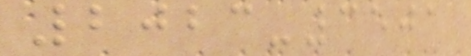2023-3501
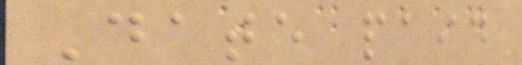Date paid
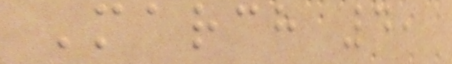March 4,
